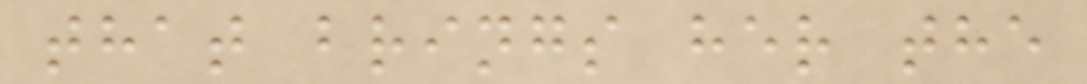that brings her the
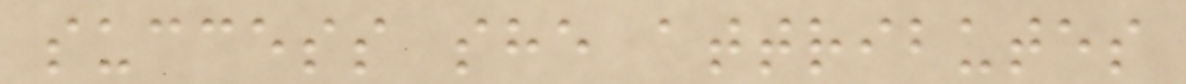success she attributes
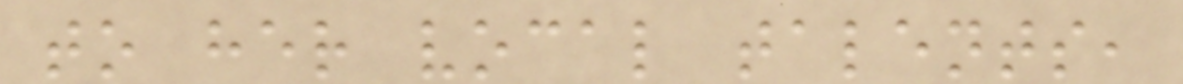to her vocal talents,
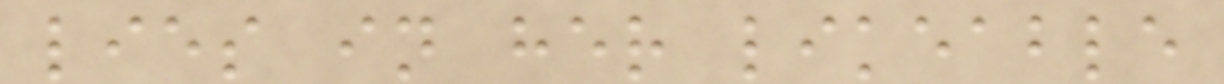lies in her likeable
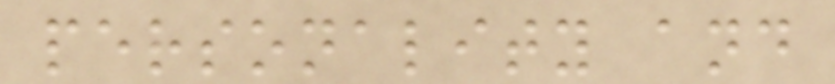personality and
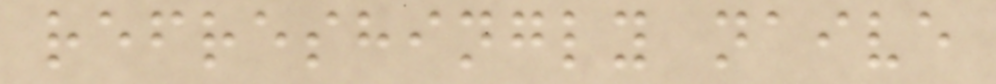refreshingly naive
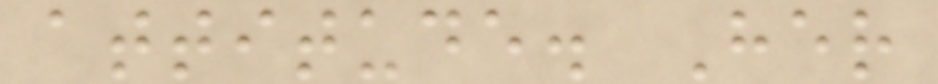attitude. Her
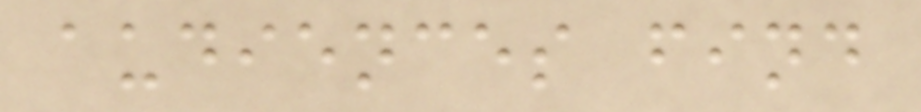audiences find
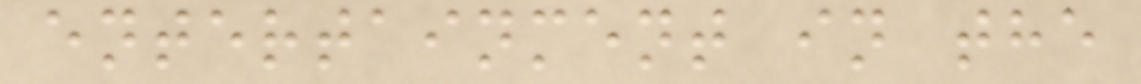entertainment in the
